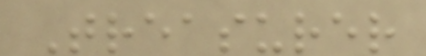Treasurer
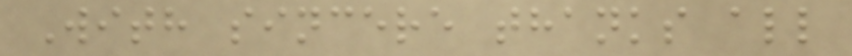With sincere thanks all
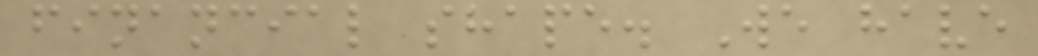financial shape. We have
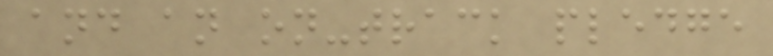and an on-track pledge
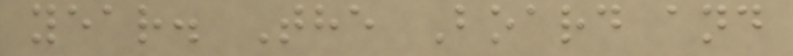year. The Board and
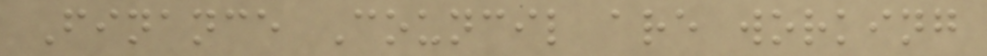Finance Council are working
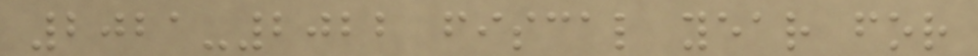2021-2022 fiscal year for
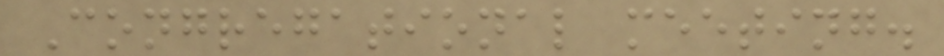Congregational meeting.
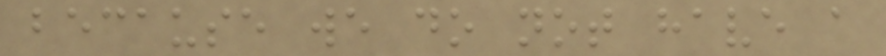because we do not have a
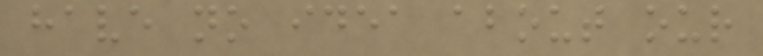have no idea about our
